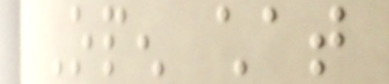Open chat
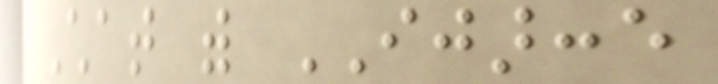Chat with IJARCCE
